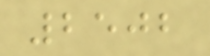2502
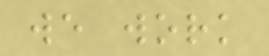we work
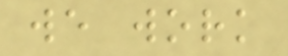we work
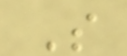S
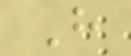H
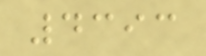4393
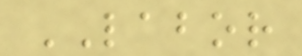LABOR
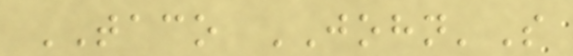TACO JOHN'S
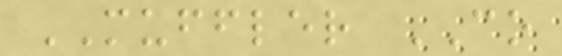MUFFLER CO
